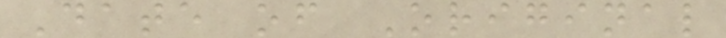Date of Original
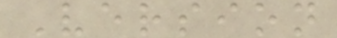Version
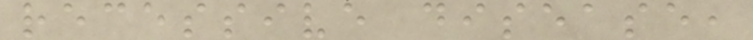recessive disease,
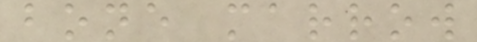bone marrow
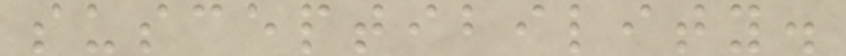susceptibility.
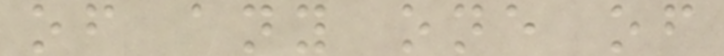of any one of
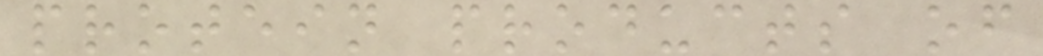protein products of
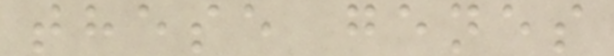these genes
